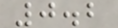0.2
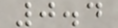0.4
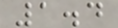1.4
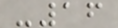-16
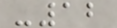-12
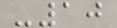-10
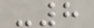-8
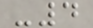-4
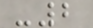-2
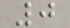0
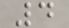4
